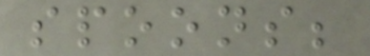spoons;
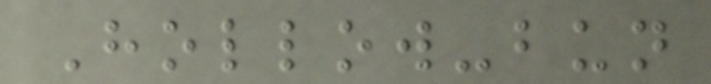Hollow-bun
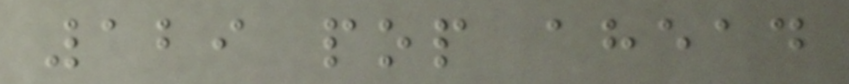129 pop ahead
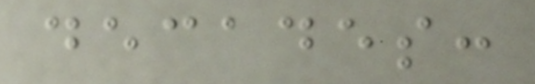decades:
